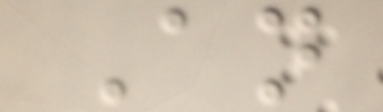An
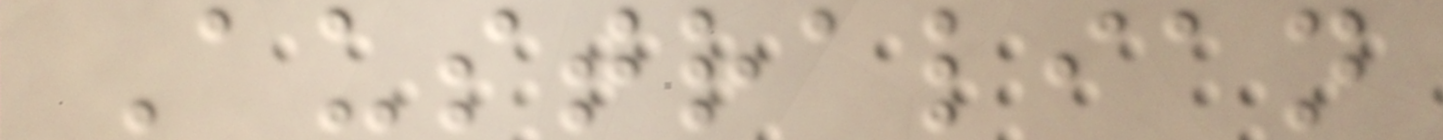Australian
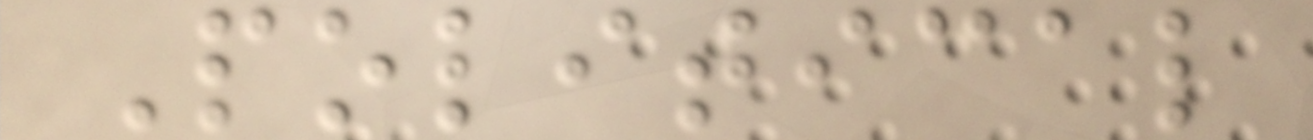Political
